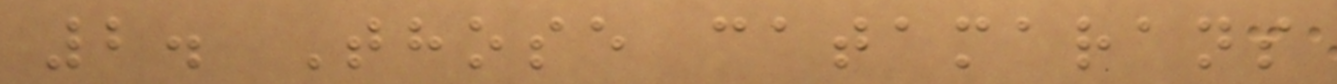2. Those catamarans
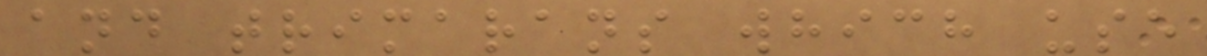and trimarans which use
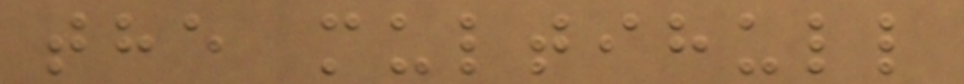the multihull
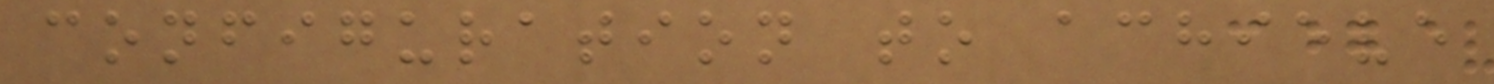configuration to achieve
